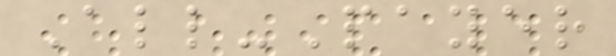All-Payer
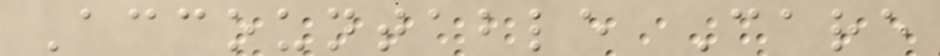Accountable Care
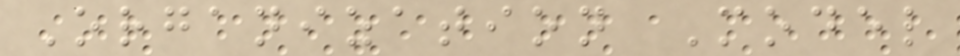Organization Model
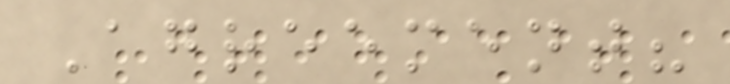Agreement?
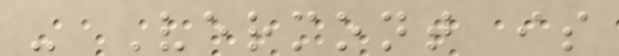- Vermont is
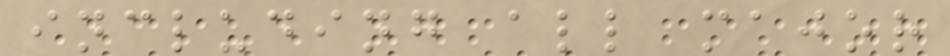including all major
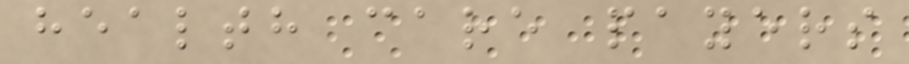health care payers
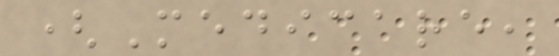(Medicare,
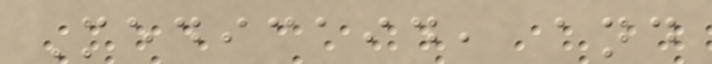Medicaid, and
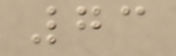73
